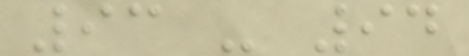93 - 94
